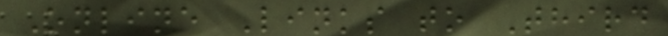Online Links to Third
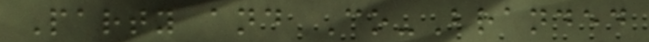Party and Co-Branded
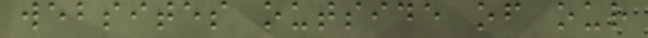websites outside of our
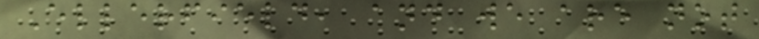Ellerfield, and we are not
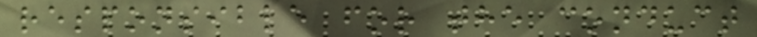responsible for the conduct
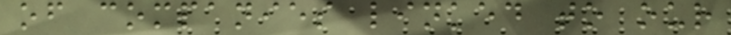of companies linked to our
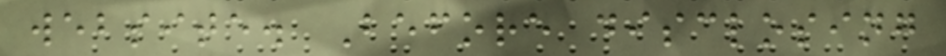website. Before disclosing
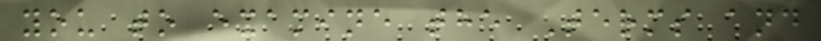you to examine the Terms and
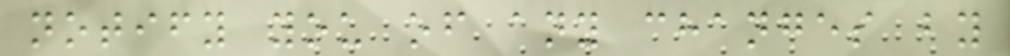notify you of any changes by
